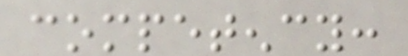competency:
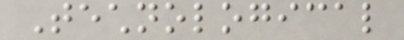Technological
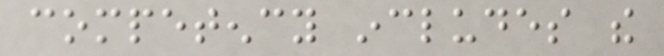competency includes the
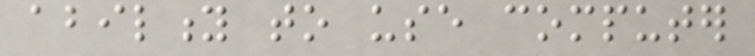ability to use computer
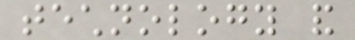technology and
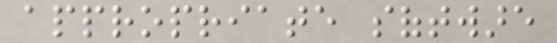appropriate software
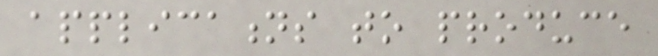applications to produce
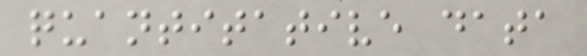quantitative data
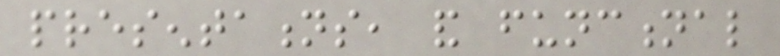presentations, and functional
